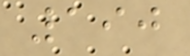190
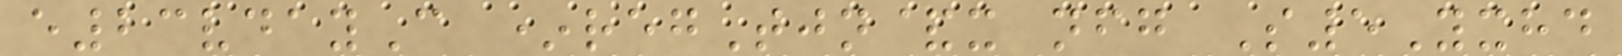e23vdayC *regTjn&x nfg S5Yxhd
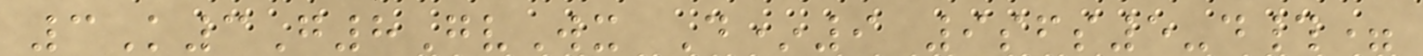3K3G8GvWx D*9 9sfs5-d#=
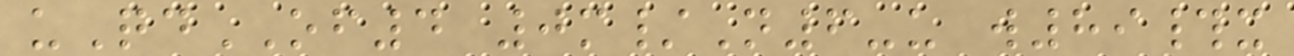uQdOF4 0m/N6-u w89#x
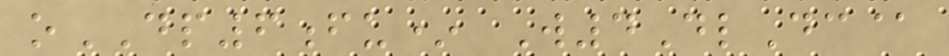oDP6fu* W4DlDc@
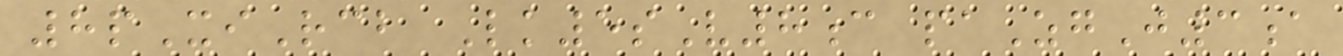8pXiRcb Lk5sV8c paZgJ3a
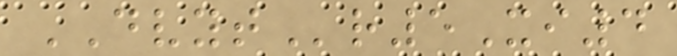DVYTr5Xi4
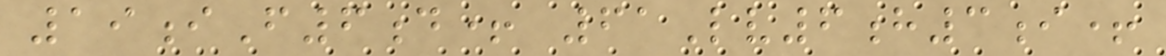19iF6d+ 61Lv6h3i+
